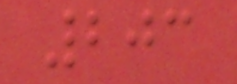203
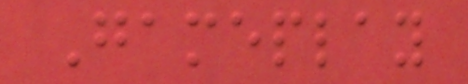Gameplay
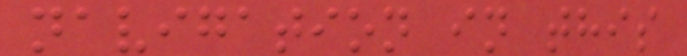navigation in this
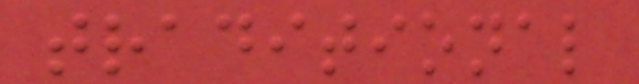traditional
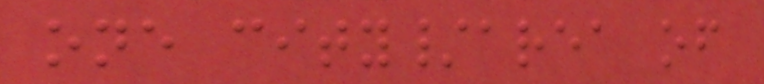one city/area of
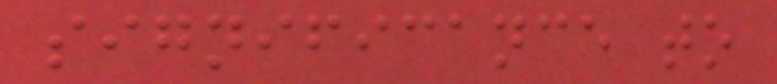significance to
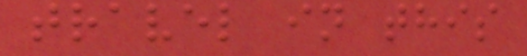travel in this
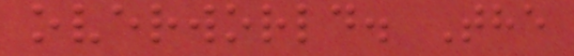overworld. The
